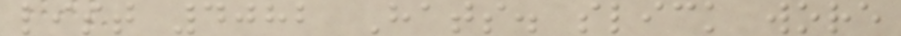list 4082 Hats. slick wore
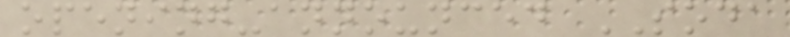opening-announced SODA
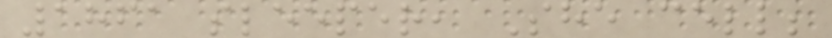1861 sleeper, She cell;
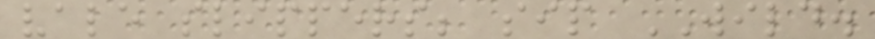vale slippers; sip WILD.
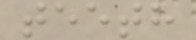teeth
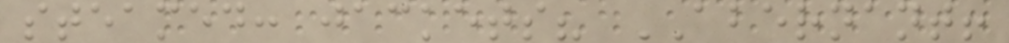steamed: jackets? ABERNANT!
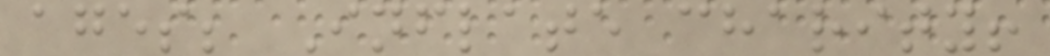ages; Inflate charity!
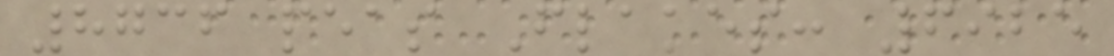8736 peas Flakes: 6925
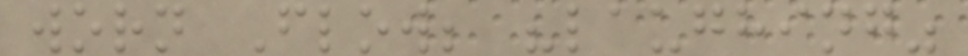worn Flow; "laughing"
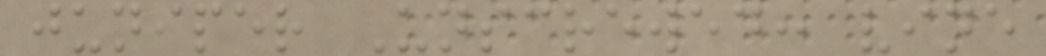juniper Unscrewed: vine
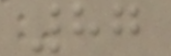87
